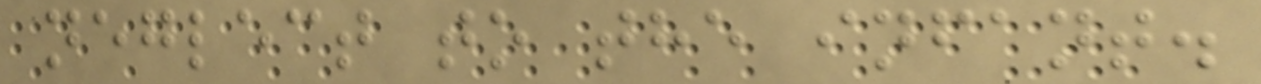neglect to the infant.
